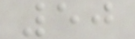50
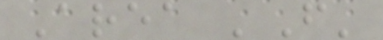Area 'F'
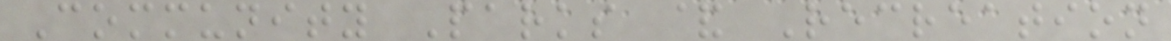Community Parks & Recreation
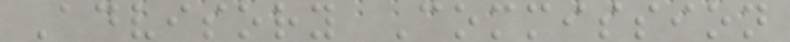Advisory Commission
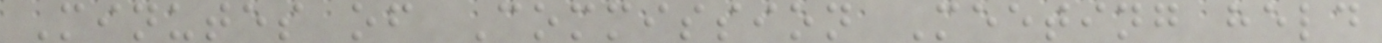Minutes of Commission Meeting held
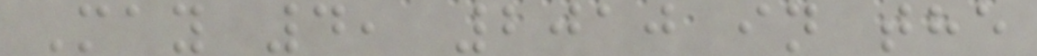May 4, 2010 in the
